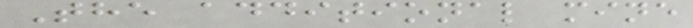The additional mine
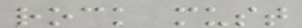rock must
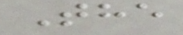The
